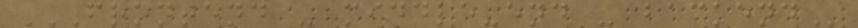FRONTEND - MIDDLE-END - BACKEND
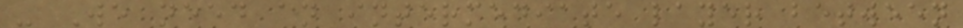- We need an intermediate layer between
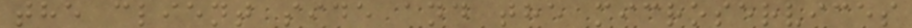the client side and the microservices
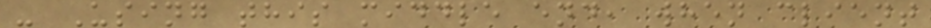- Using this middle end, when client
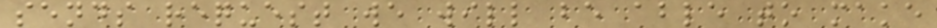sends request we will be able to make
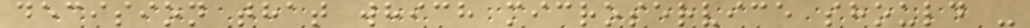decision that which microservice should -
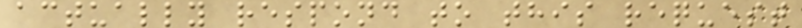actually respond to this request
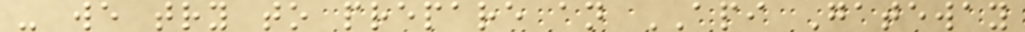- we try to prepare an API Gateway
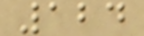124
